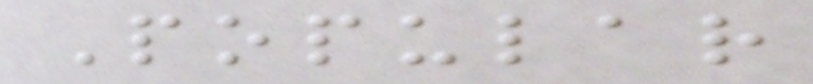Popular
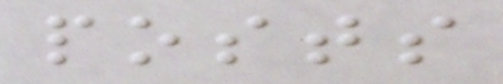posts
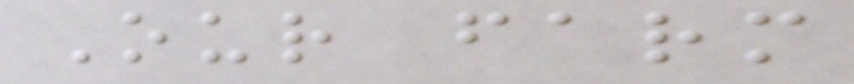Our farm
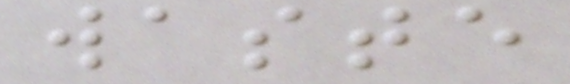waste
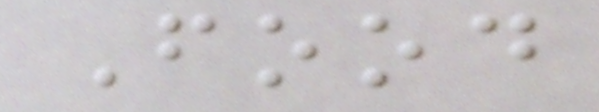Food
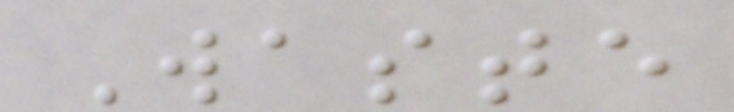Waste
